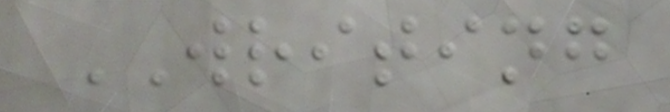WRITING
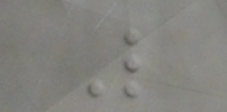L
